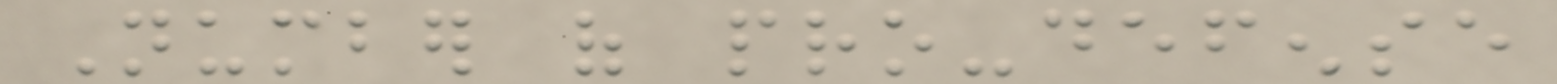Number of pro-defense
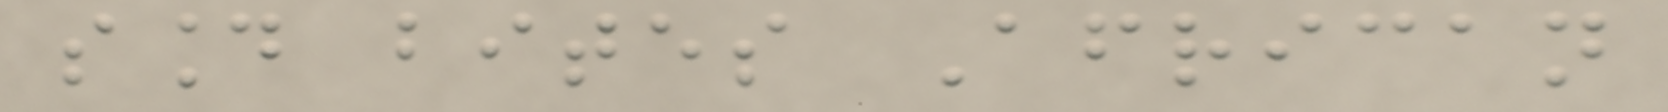sound bites African
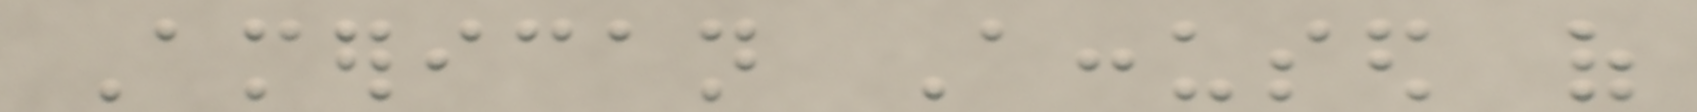American Accused of
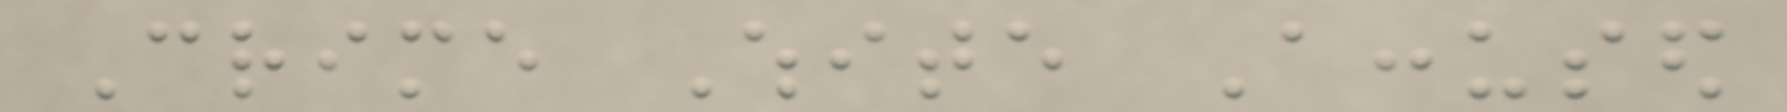Crime White Accused
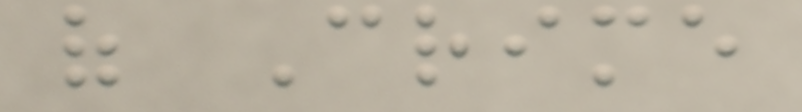of Crime
